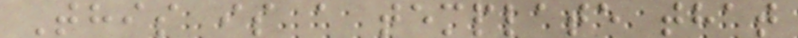This is a template that
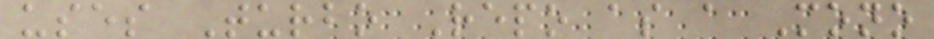uses Turbo Repo as a Mono
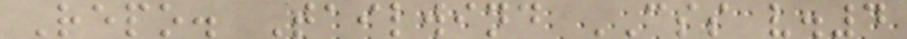Repo. Tailwind CSS v.4
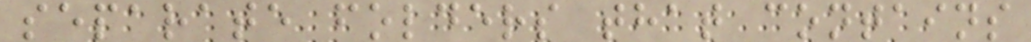separate folders that contains
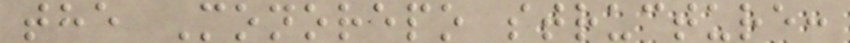the Monorepo structure:
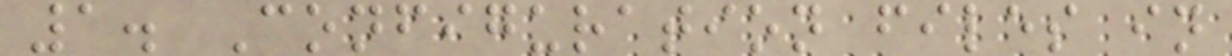1. Configuration files in
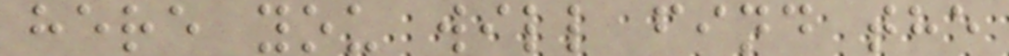here you will find the
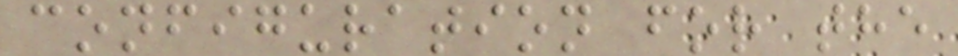configuration for the
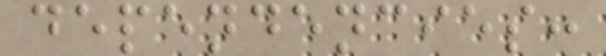dependencies:
